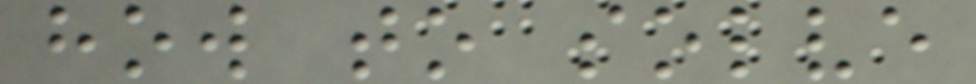how to solve
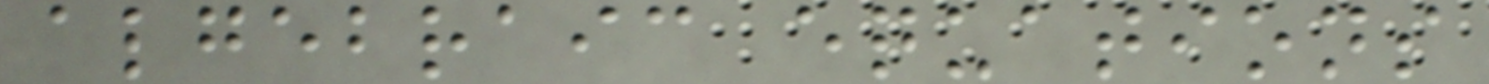algebraic equations
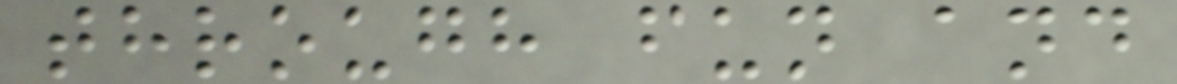through fun and
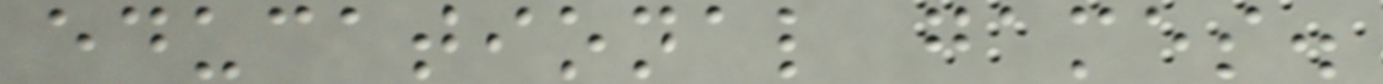educational games.
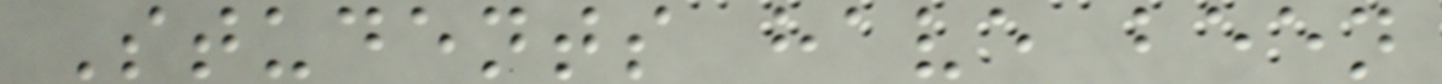Students have been
